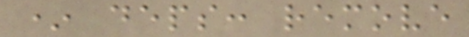* deps: remove
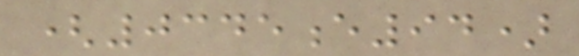(0345e94)
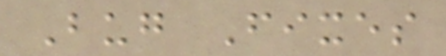Bug Fixes
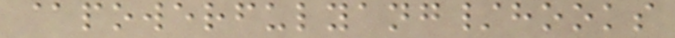@powerfulyang/hooks
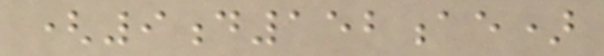(9d152ae)
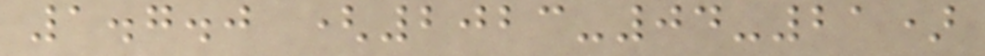1.7.0 (2023-04-21)
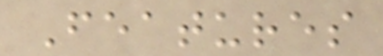Features
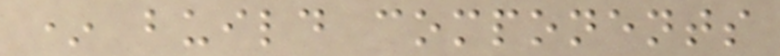* build components
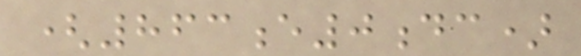(863e0dc)
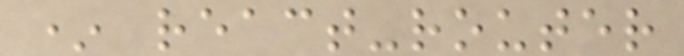* react-router
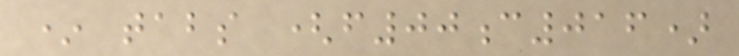* tabs (f00c016)
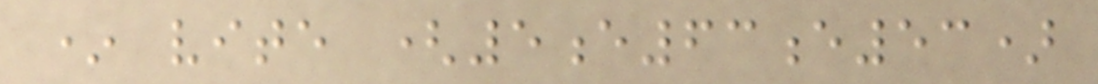* vite (5e63e53)
